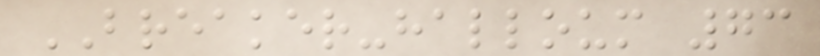BREAKER-halloum 73
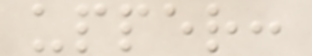upper:
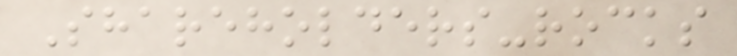Shareholders-rocks
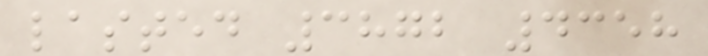lasted 3872 4358
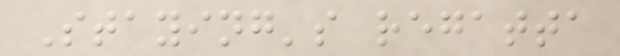Staying's regatta
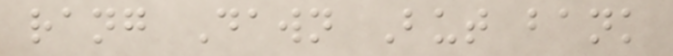rang Dawn But bank
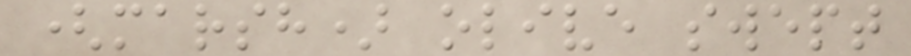(marsh) olive swept
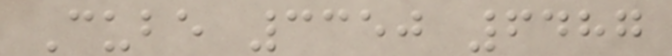Cube 3350 6487
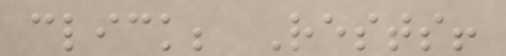click; Rests!
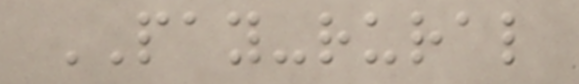PAY-rural
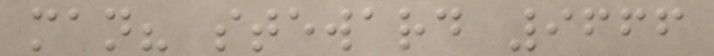man? steward 9666
